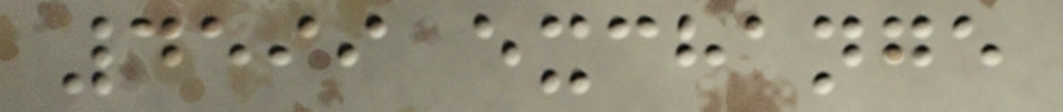4599 exchange
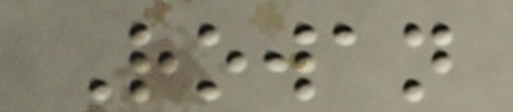Rowan
